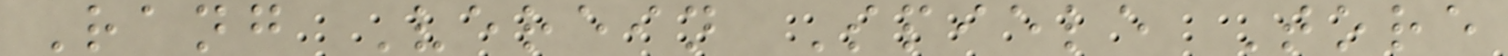Rang Verein Spiele Tore
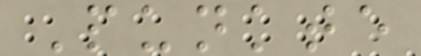Punkte
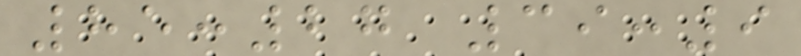85:27 39:9
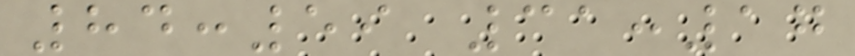84:59 31:17
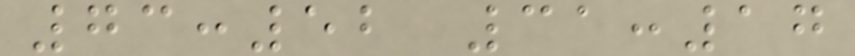73:52 31:17
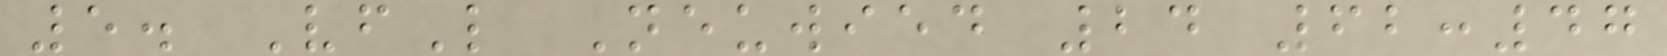5. VfL Neuwied 24 62:47
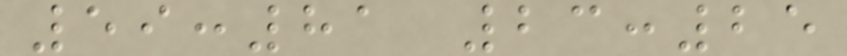59:81 23:25
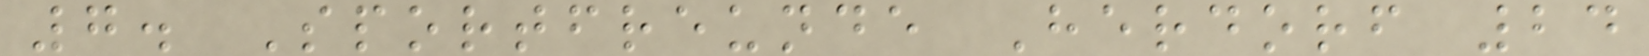7. Sportfreunde Herdorf 24
